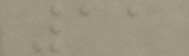11
